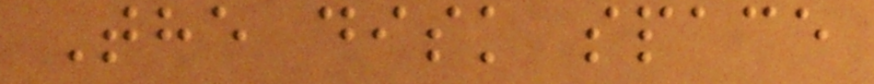The disk space
